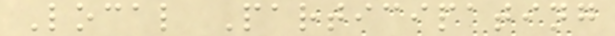Local Participating
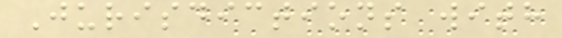Jurisdictions with
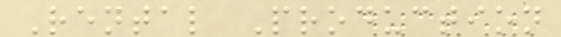Rental Production
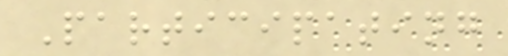Participating
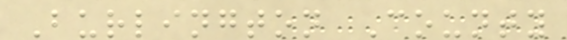Burlington County
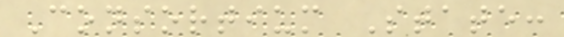Consortium State:
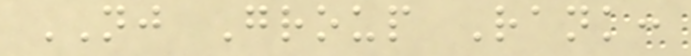NJ Group Rank:
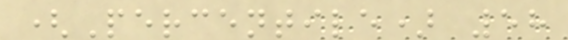(Percentile) 58
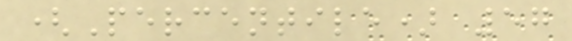(Percentile) 57
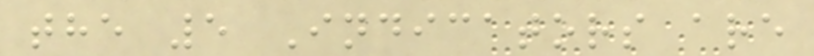the 5 Indicators are
